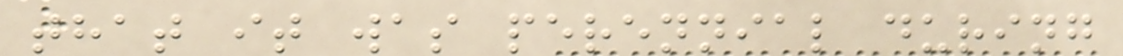that it was perennial during
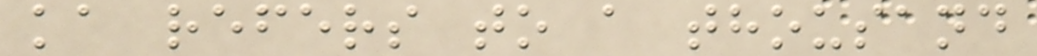ka refers to a thousand
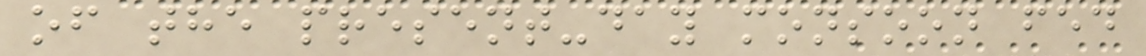of the present-day monsoon fed
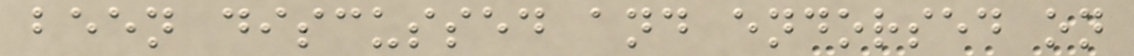been discussed and endorsed on
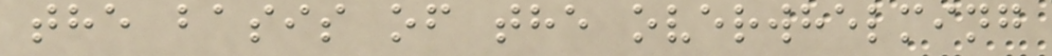the basis of the overwhelming
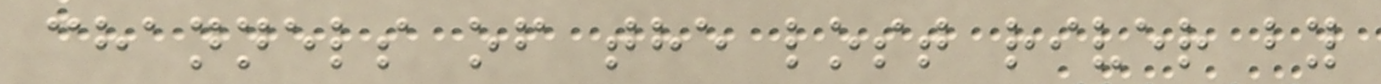channels of the lost river by
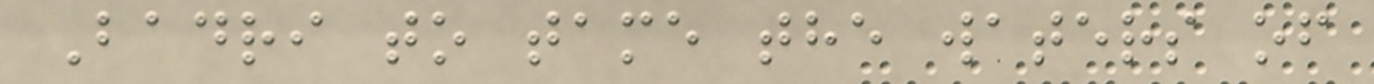Badri to tame the waters of
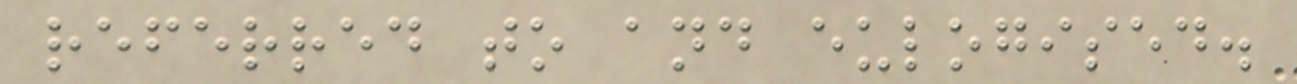referred to and eulogised.
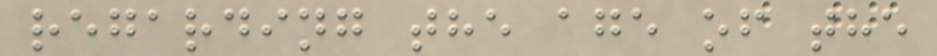regarding the age of the
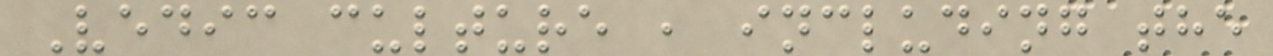Vedic culture , including the
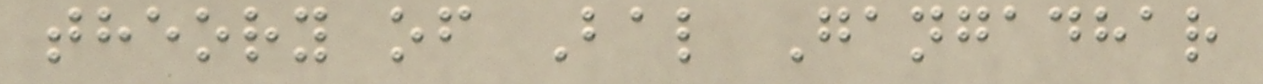theory of Bal Gangadhar
